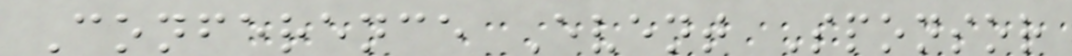Conference Event Sponsor
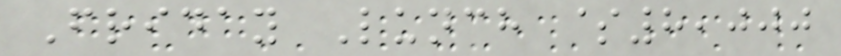Friday Lunch $8,000
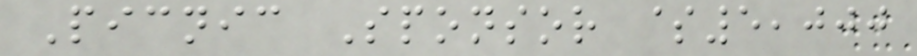Picnic Sponsor $5,000
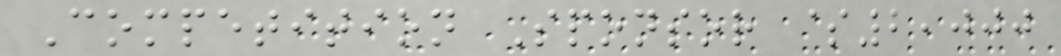Competition Sponsor $2,000
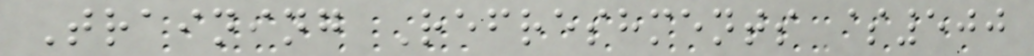Training Refreshments $500
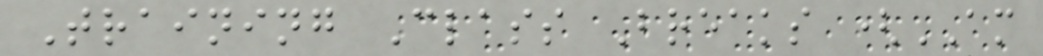Training Class Breaks (AM
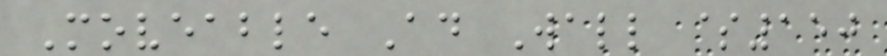Moveable Ad Wall $150
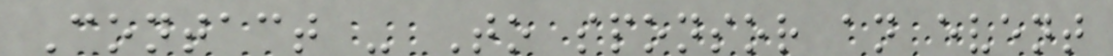Contact - To sponsor an event
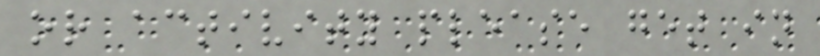or activity please get in
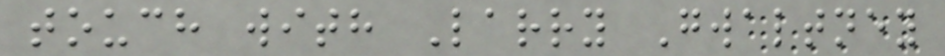touch with Larry Gwaltney
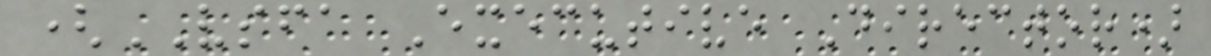(VSFA Executive Director)
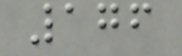176
